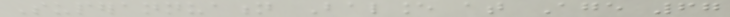Superannuation Balance at Age 67
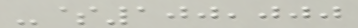-$100,000
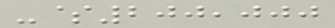-$200,000
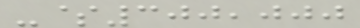-$300,000
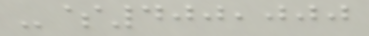-$400,000
